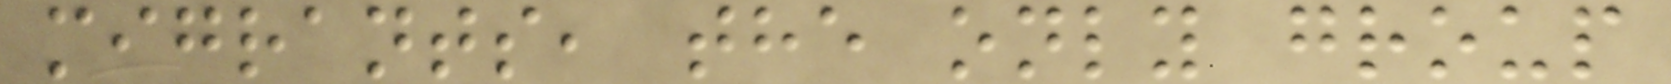migrants, the only group
